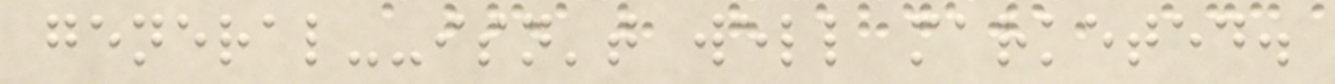general--isn't well marketed.
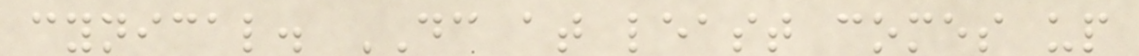cynical. DC at least comes up
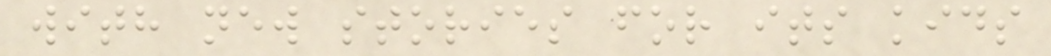with new stories for its kids
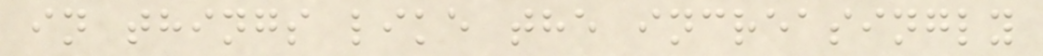in things like the increasingly
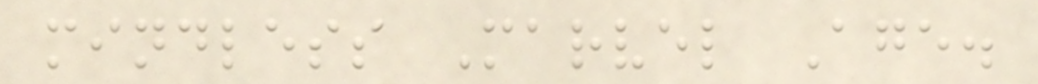mindless Marvel Age.
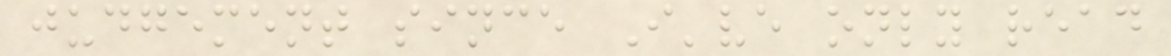judgement since I've only read
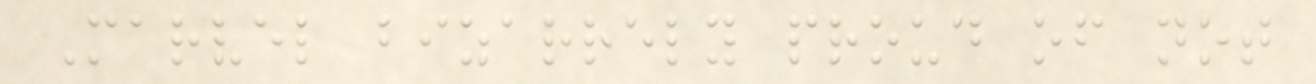Marvel bizarrely proud of not
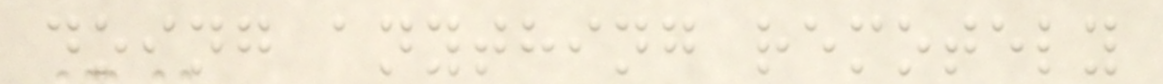doing anything remotely
